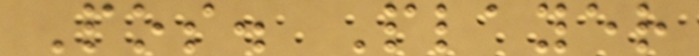Pos. Player
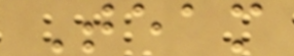Team
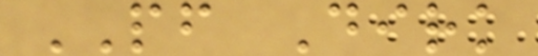PF Dirk
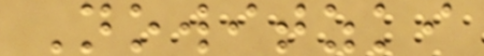Nowitzki
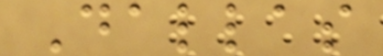Dallas
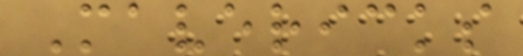Mavericks
